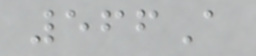566A
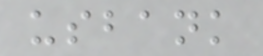usbank
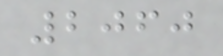2060
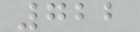722
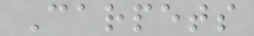Carpets
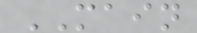MAIN
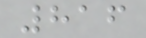816
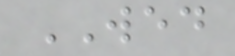WED
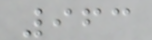963
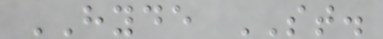HYDE ST.
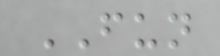FUN
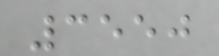3550
